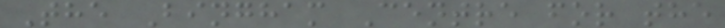The Bingham Centre for the
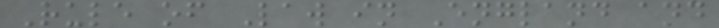Rule of Law in England and
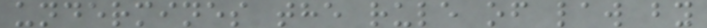undermines the rule of law by
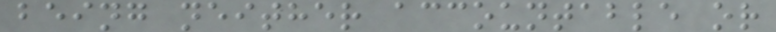being neither accountable or
